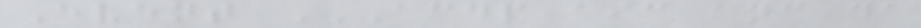Event ACDP AIC ANC DA
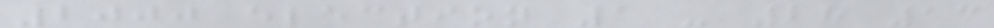2000 election 1 - 28 13
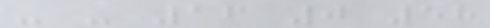- - 16 0 58
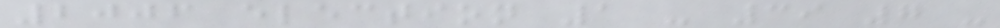2006 election 1 - 39 7 -
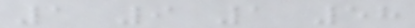1 9 1 58
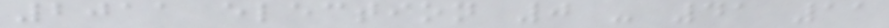2011 election 0 - 41 11
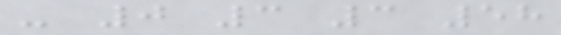- 0 3 3 58
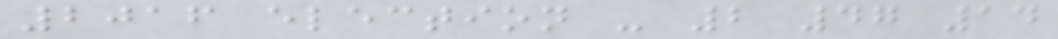2016 election - 2 47 14
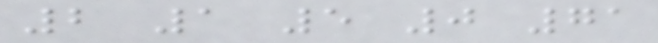2 1 5 0 71
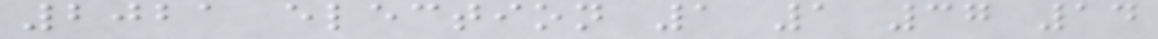2021 election 1 1 37 14
